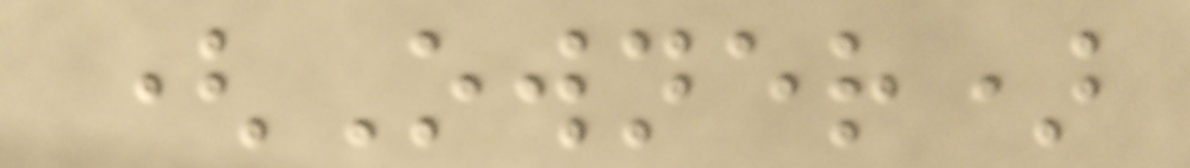(Owner)
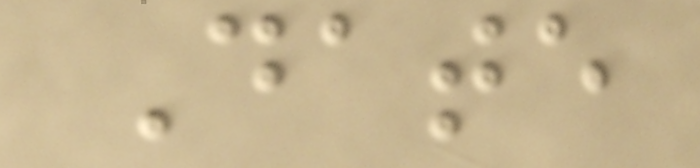Date
